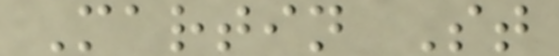Martin St
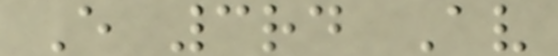E 3rd Av
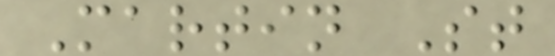Martin St
